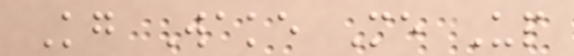Kg Wake Me Up
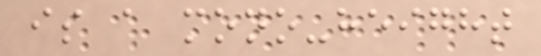is a mono-height
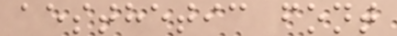aesthetic font
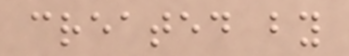created by
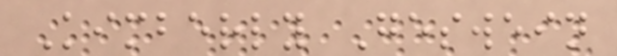Kimberly Geswein
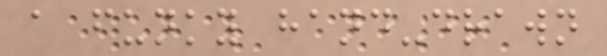a funky hand-drawn
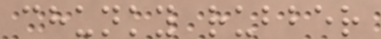chunky rubber
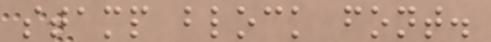stamp block font.
